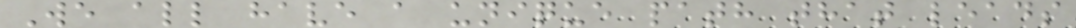We all have a unique path that leads
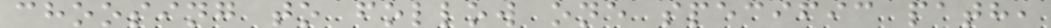choosing to follow one specific path,
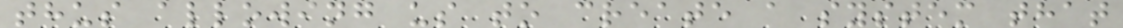thus allowing us to create a system that
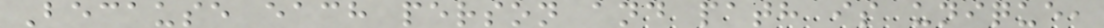Because each person and path is unique,
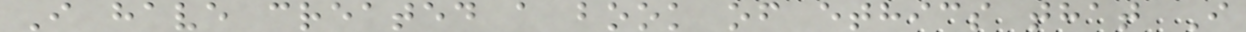I have created a book of ethics that I
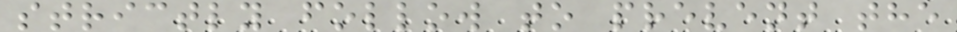strictly follow to prevent the
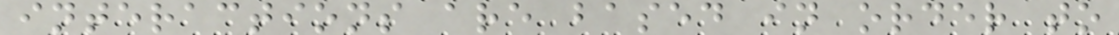interactions are based in order to
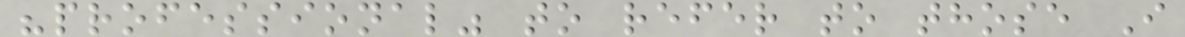"professional" to refer to those I
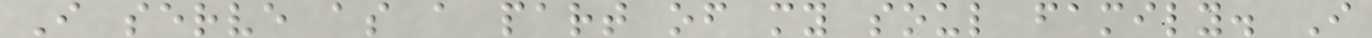I serve as a part of my soul family. I
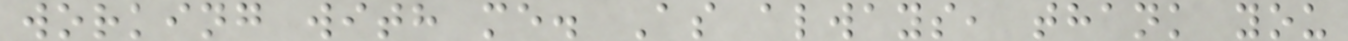working with me. As always, thank you
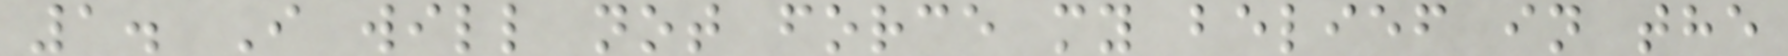1. I will not force my belief in the
